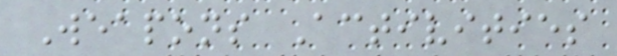Weapons Activities
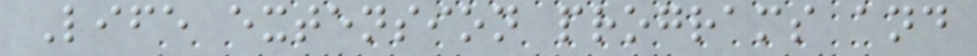Life extension programs and
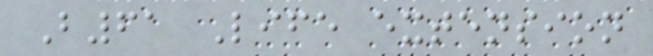B61 Life extension
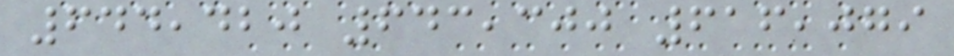644,420 643,300 616,079
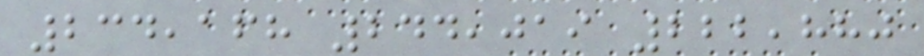234,168 244,019 222,880
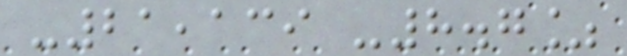-21,139 -8.7%
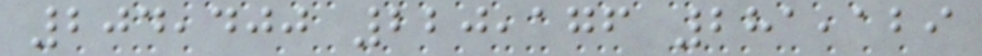204,400 220,176 281,129
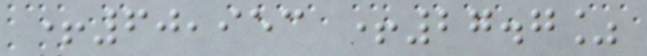+60,953 +27.7%
